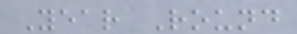Year Round
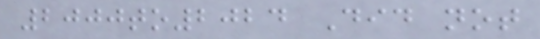2000to2024 Did not
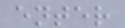enter
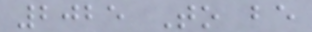2025 To be
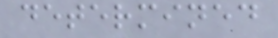determined
